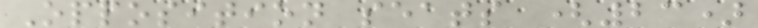Opposition seats (23)
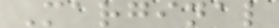Marginal
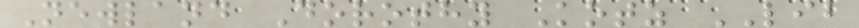Newland Dorothy Kotz LIB
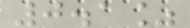0.1%
